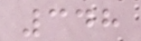348
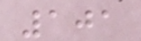101
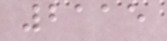2115
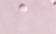a
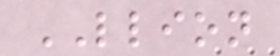LLION
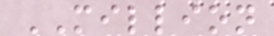MILLION
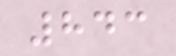843
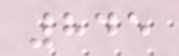845
